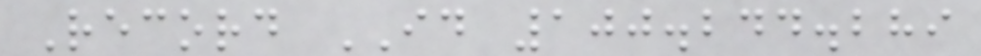Record ID 100.244.289
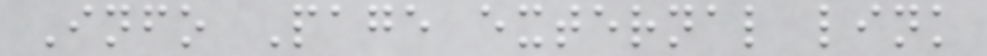Info Page external link
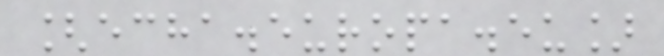[echa.europa.eu]
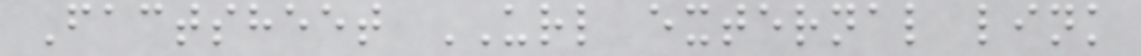Factsheet URL external link
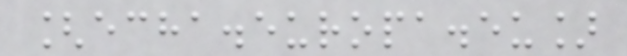[echa.europa.eu]
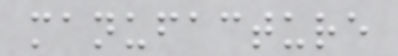manufacture
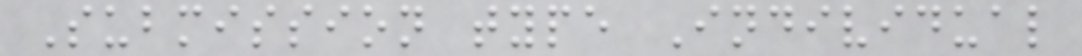Submission type Individual
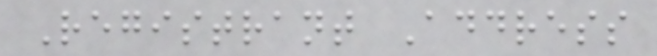Registrant Address
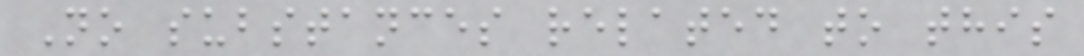No substances related to this
